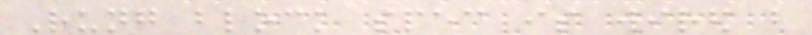Rung block spec is wired but
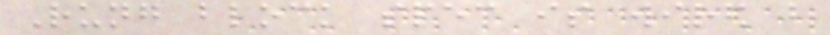Rung block spec is wired but
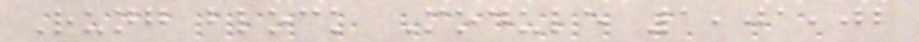Rung block Module 1,01,02
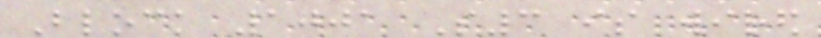Block 1001 S3 is wired
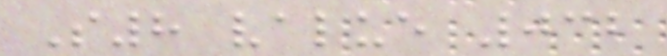S8 value 032
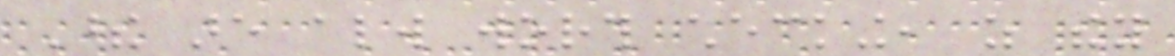These are always worth checking, as they
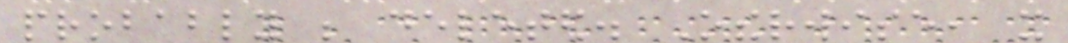probably be deleted. Otherwise, it
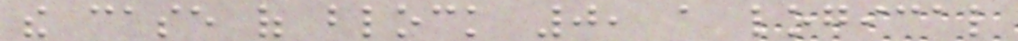the case of block 0, a logical
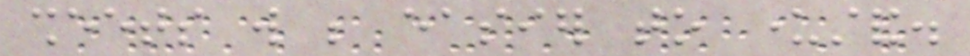sheets will be easier to understand.
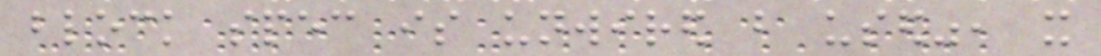block spec is unwired but used", it
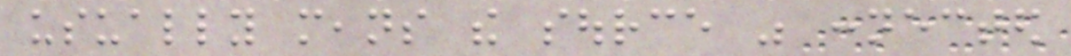usually means the source was connected
